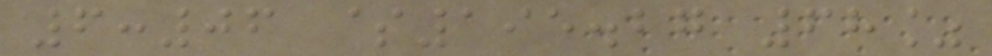6:06 $195.27 68%
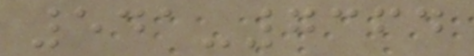541-7364
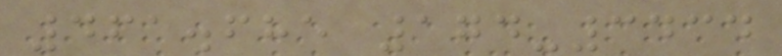461.685 174-3434
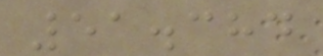51.384
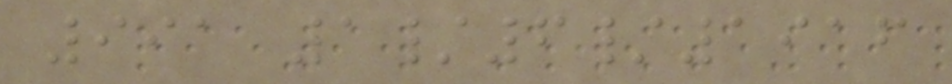991 1/6/1916
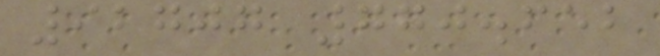92707 770.652
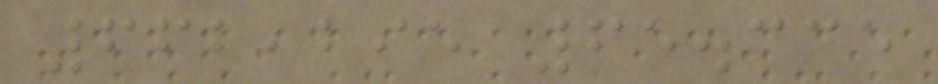662,295 65.335
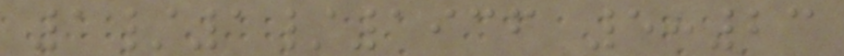1/1/1936 5:23
